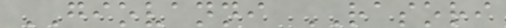GIOVANNI RASORI
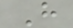H
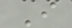I
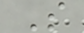S
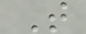T
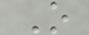O
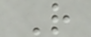R
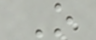O
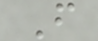F
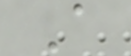A
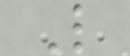L
